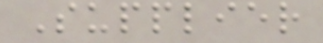Supplier
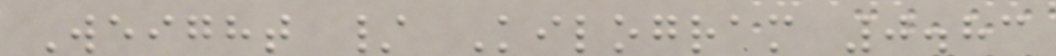Weight / Kilogram 0.83
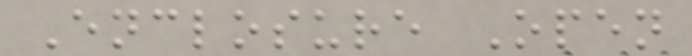Enclosure Open
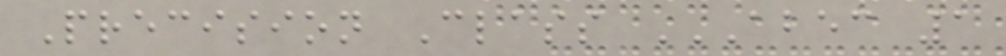Precision Class ABEC 1
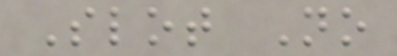Slot No
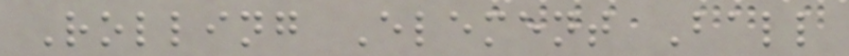Rolling Element Ball
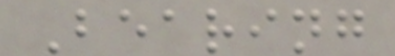Bearing
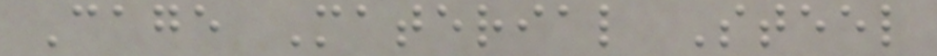Cage Material Steel
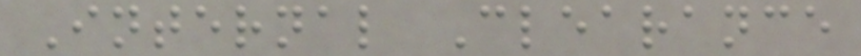Internal Clearance
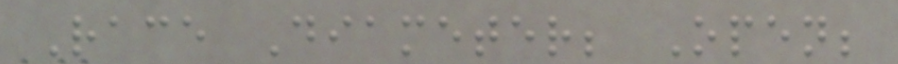Race Diameter; Open;
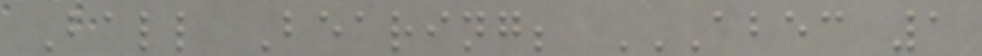Ball Bearing; ABEC 1
